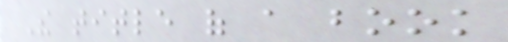The title of a book
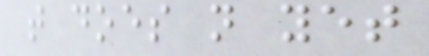that does not yet
